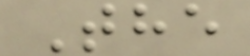The
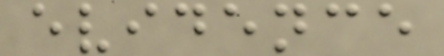evidence
